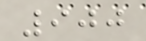900
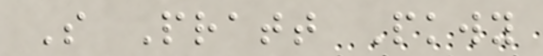S Pratt Pkwy
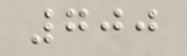700
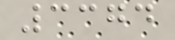3374
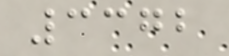3372
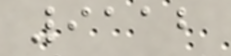9112
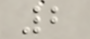2
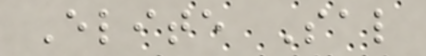Elite Sal
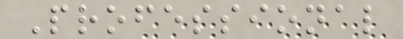Professional
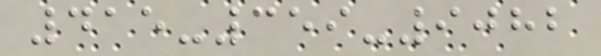415-359-9082
